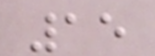15
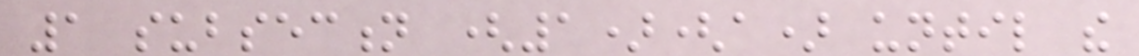1 subsection (1)(a) until the
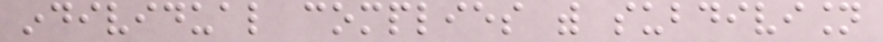individual complies with subdivision
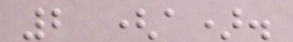2 (a).
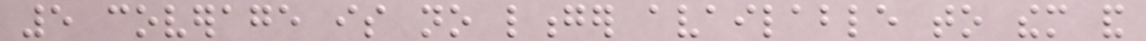5 coverage is no longer available to them and
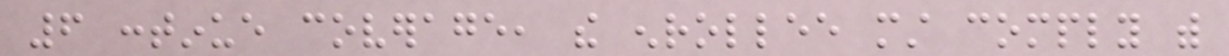6 continue coverage, the enrollee must comply with
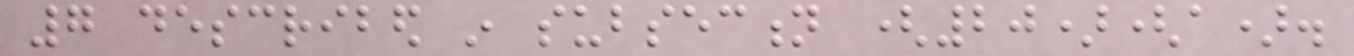7 described in subsection (20)(a).
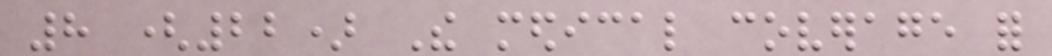8 (22) The medical coverage for
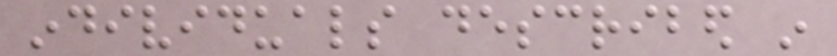individuals described in
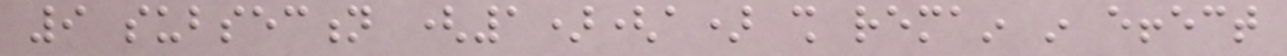9 subsection (1)(a) shall remain in effect
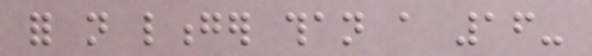for not longer than a 16-
